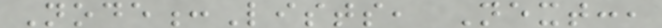Node:Lists, Next:,
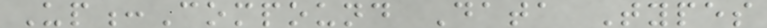Up:Compound Data Types
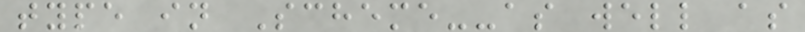type in Scheme--as well as
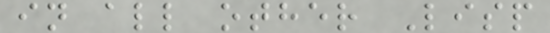in all other Lisp
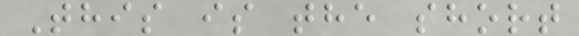This is the short
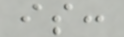is:
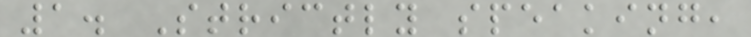1. Strictly speaking,
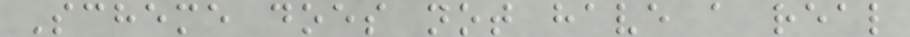Scheme does not have a real
